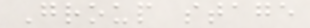Group stage
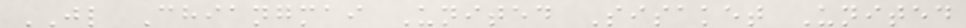JL Chiangmai United Sisaket United
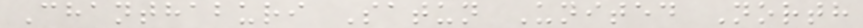Chanthaburi Satun United North
